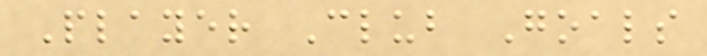Player Club Goals
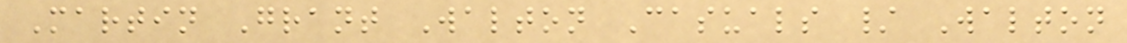Martin Grant Walton Casuals / Walton
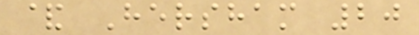& Hersham 20
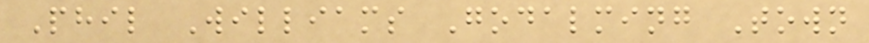Phil Williams Godalming Town
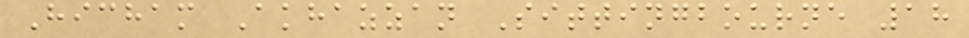Hicham Akhazzan Sittingbourne 18
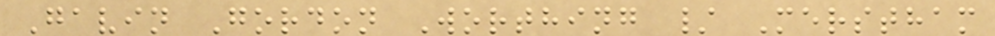Gavin Gordon Worthing / Merstham
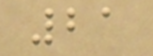21
